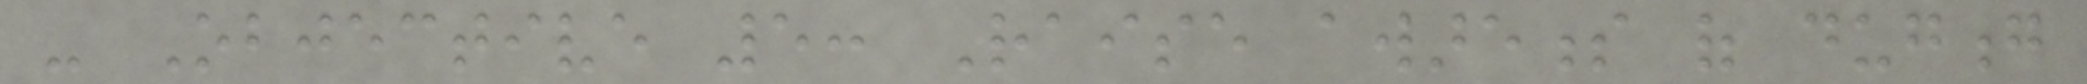- Objective 5: Raise awareness of dugong
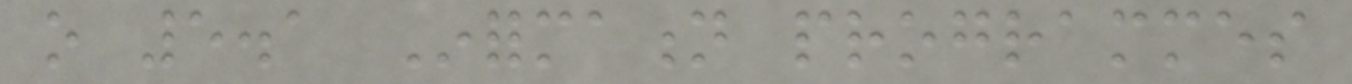o 5.1 Information programmes
